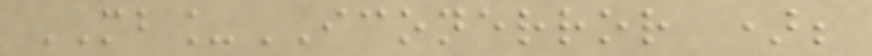MB_ICONERROR );
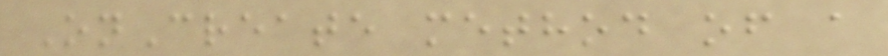OnCreate method of a
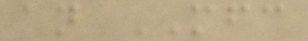an MFC
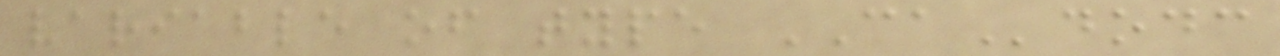variable of type CAdodc
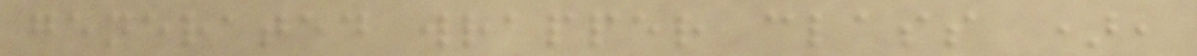generated wrapper class ),
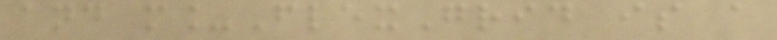and m_FlexGrid is a
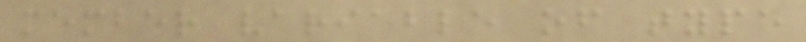member variable of type
